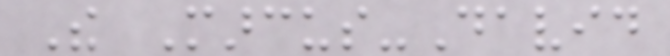The Marcus-David
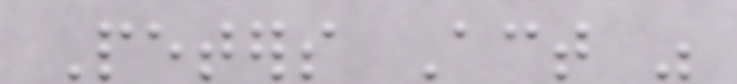Peters Act was
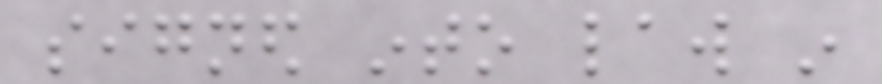signed into law in
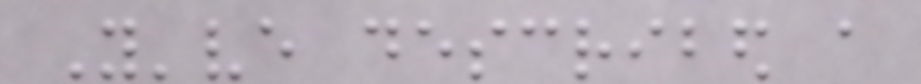You've described a
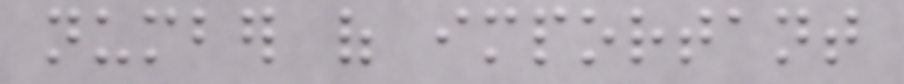number of important
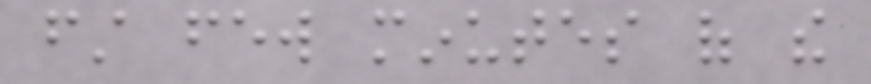first few minutes of the
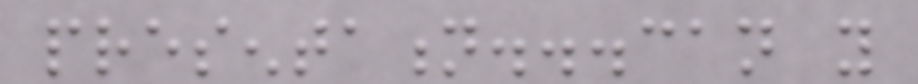presentation...can you
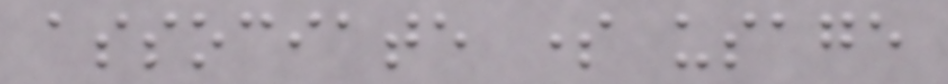associate some usage
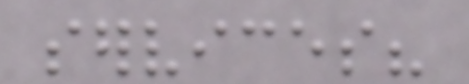services?
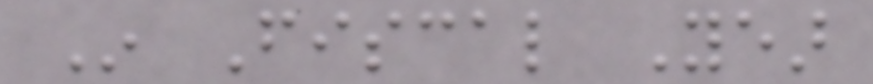In Fiscal Year
